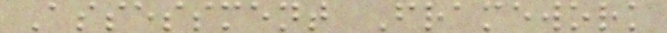Assessment Framework
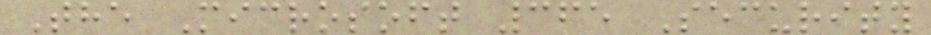The Microsoft 365 Security
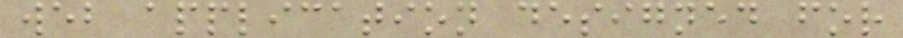web application designed for
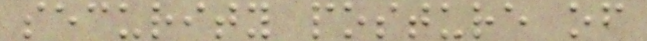security posture of
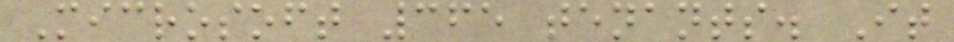Microsoft 365 tenants. It
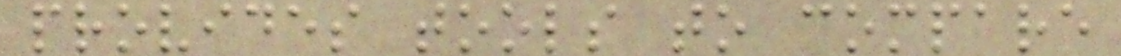provides tools to compare
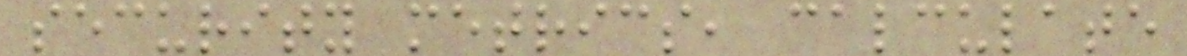security metrics, calculate
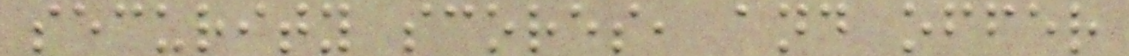security scores, and offer
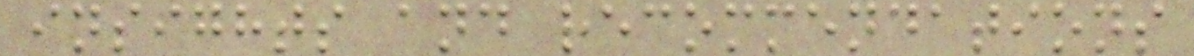insights and recommendations
